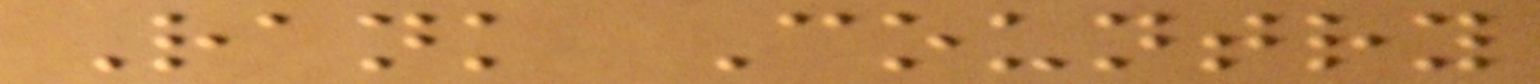Rank Country
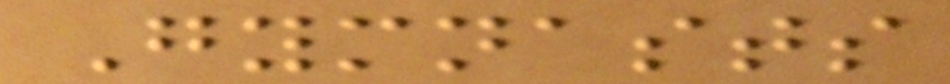Gymnasts
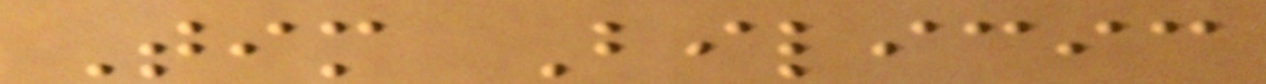Tim Bilicic
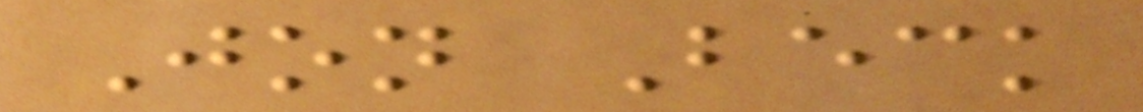Jon Beck
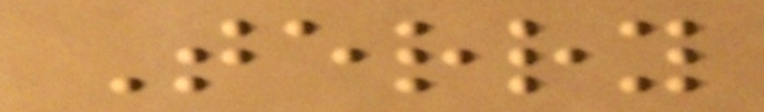Terry
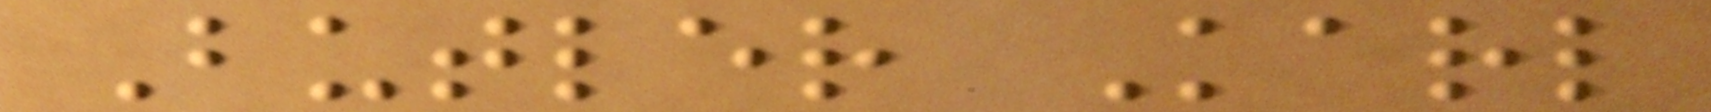Butler Karl
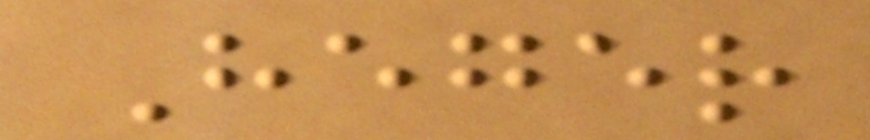Heger
